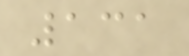131
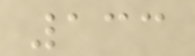133
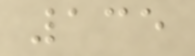135
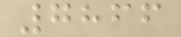7866
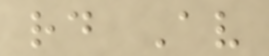rd Av
